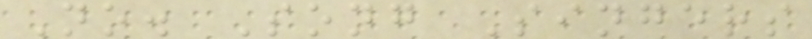No. Song Singers
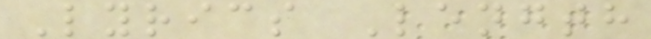Lyrics Length
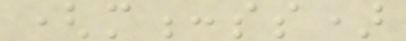(m:ss)
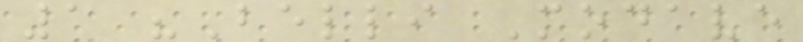1 "Belli Modave
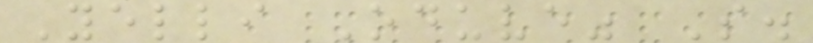Yelli Oduve" S.
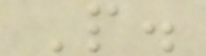P.
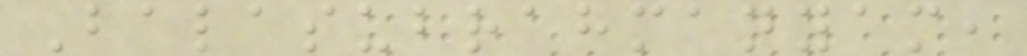Balasubrahmanyam,
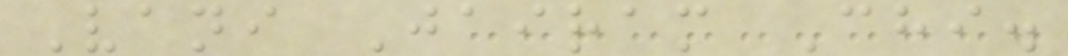Vani Jairam Chi.
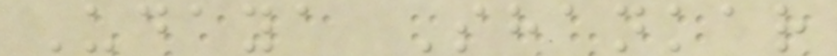Udaya Shankar
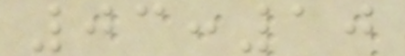03:10
